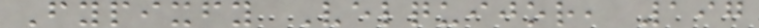Fypixfy Velquijor, 197
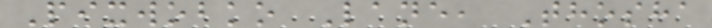Pixwobko Lane, Thosha
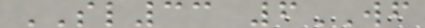SL33 6WF
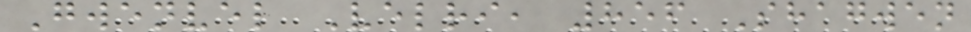Gwenvel Velri, 856 Shagwen
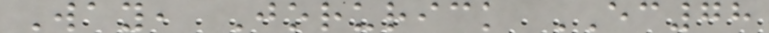Way, Jorurick EC78
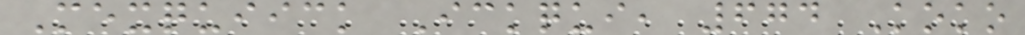Mexquiick Ickqui, 674 Koko
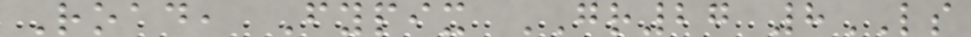Road, Fypix GR27 8LS
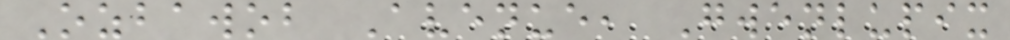Ozbawob Avenue, Gwenlupix
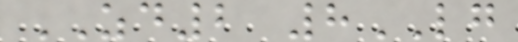ZD2 8LG
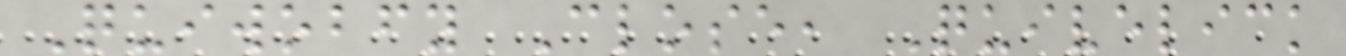Quiwobfy Close, Quivelick
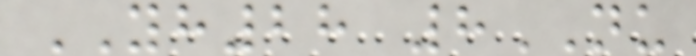YH28 8NU
